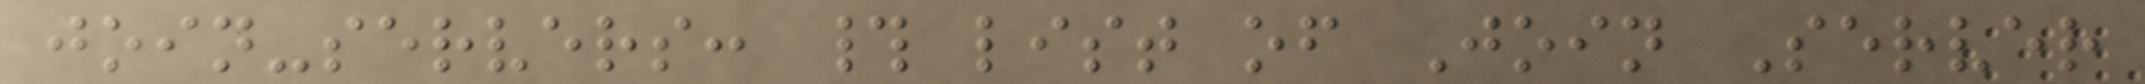join-servers: # list of Join Server
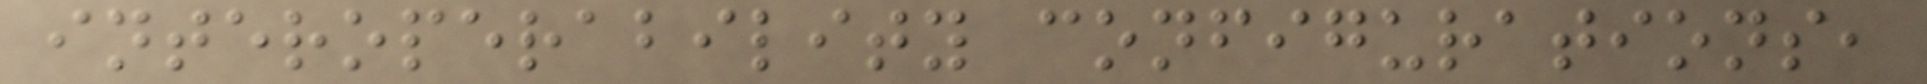interoperability configurations,
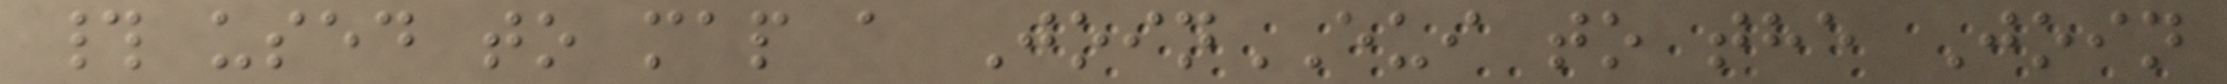# used to map a JoinEUI to the Join
